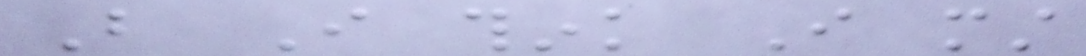But I think I must
